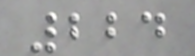224
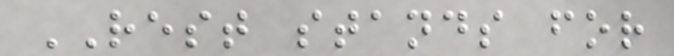REST stands for
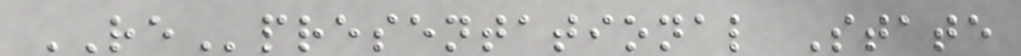REpresentational State
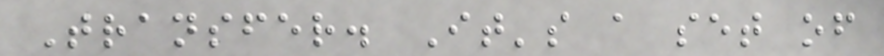Transfer. It's a set of
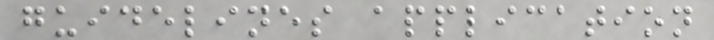guidelines application
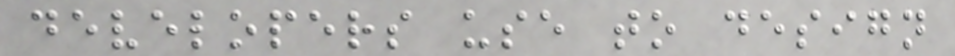developers use to design
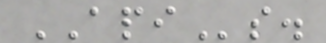APIs.
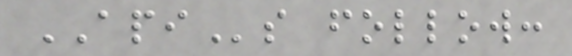APIs follow:
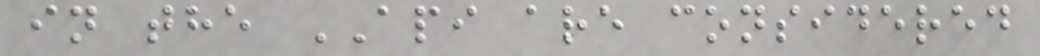in the API are considered
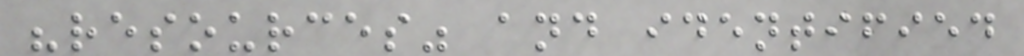"resources" and identified
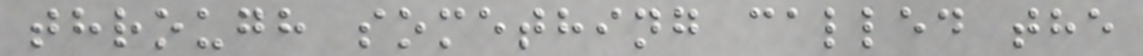through something called the
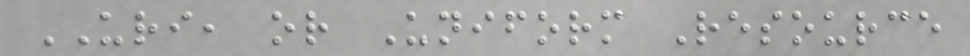URI, or Uniform Resource
